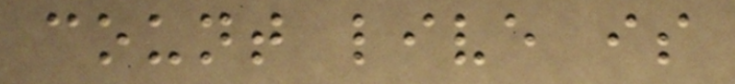count live is
